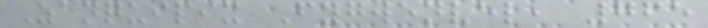Zanquipix Fygwenvel, 765
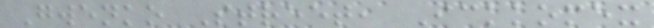Gwenko Street, Ickkomex
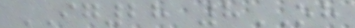IG28 8OH
